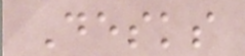Desks
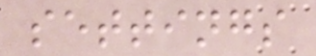settings
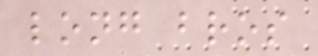long bros
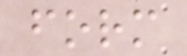form
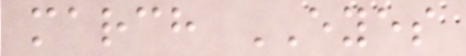march EYES
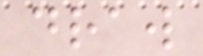draw
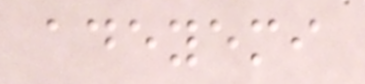adeyemi
